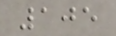105
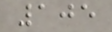105
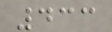433
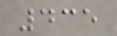435
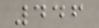446
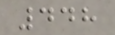448
